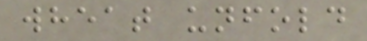wheat unfold
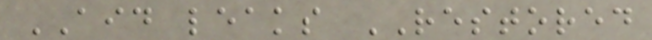AID leaks RESTORED
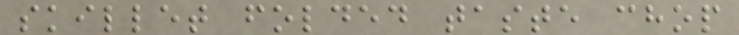skillet folded taste chop
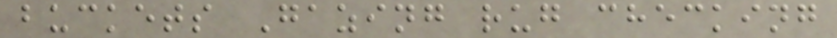buckets Gazing rug checking
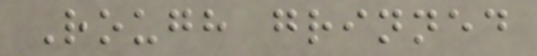Rough grinned
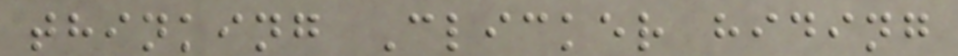thinking Clicker hiding
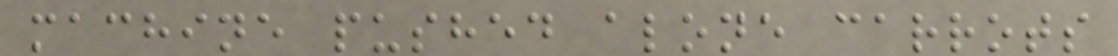machine pushed alone carrots
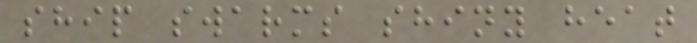ship swarms shiny heat
